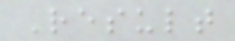Result
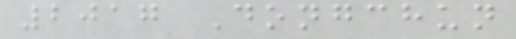2017 Dongchun
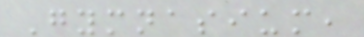Gymnasium,
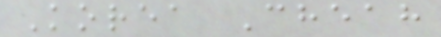Korea Cheah
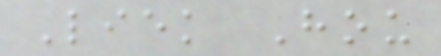Liek Hou
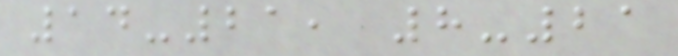14-21, 8-21
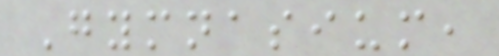Gymnasium,
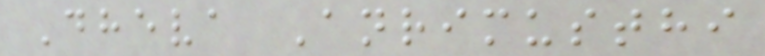Dheva Anrimusthi
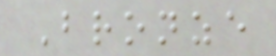Bronze
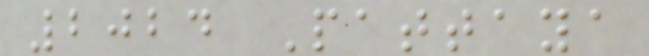2024 Pattaya
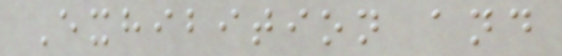Exhibition and
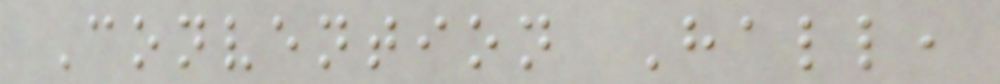Convention Hall,
